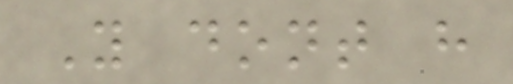You dont have
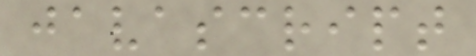javascript
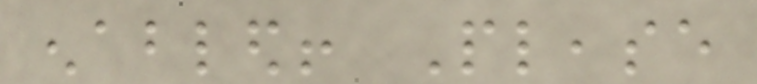enabled! Please
